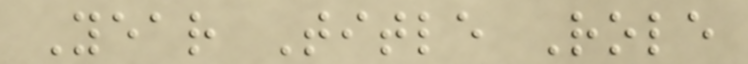Year Title Role
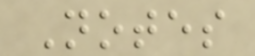Notes
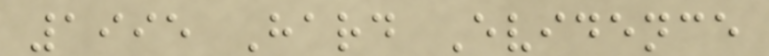1995 Hard Evidence
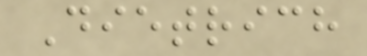Dietrich
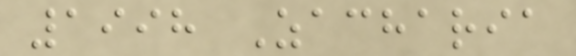1998 Zacharia
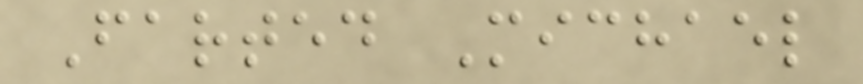Farted Michael
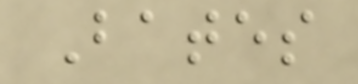Bates
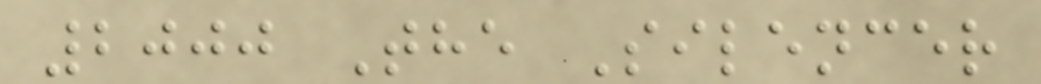2000 The Silencer
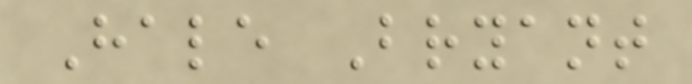Hale Bryant
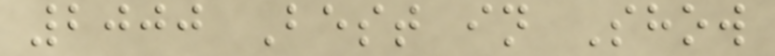2000 Best in Show
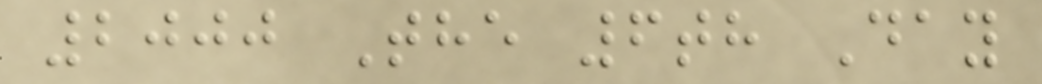2000 The 6th Day
